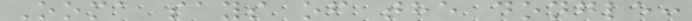Ooma says of the dongle:
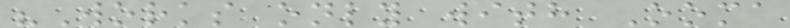"Works only with Ooma
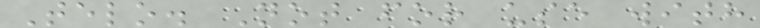Telo. Not for use with
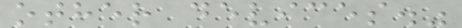other devices."
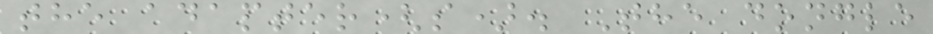the adapter(s). The dongle
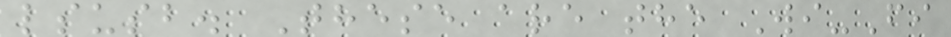lsusb. These are the Wi-Fi
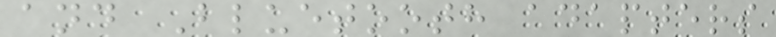and Bluetooth adapters
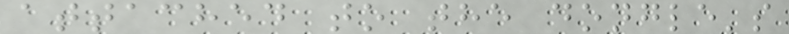attached to the dongle's
